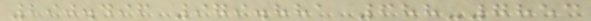290.496 979.881 688-7853
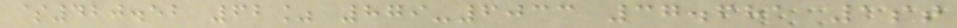$420.52 62% 879-6033 37.681 1st
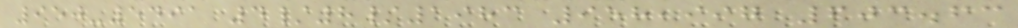950-5491 4/8/1983 958,997 603.63
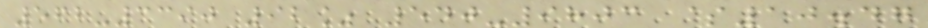562-3390 92% 540-9803 $10.47
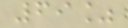69%
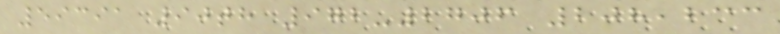59391 90th 972-2706 208,233
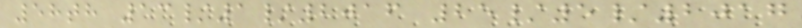58th 13/1/2016 25/5/2017
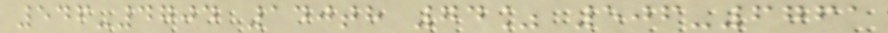546-4704 140th 74% 506-6761
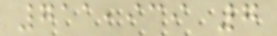711,939 7
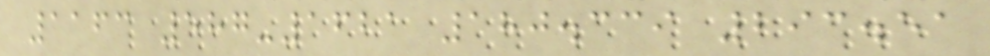1163 587-1621 180.339 293.51
